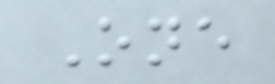One
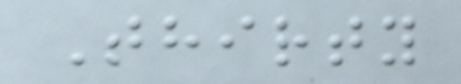Thirty
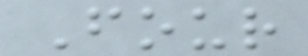Four
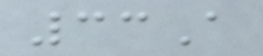33A
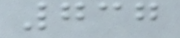737
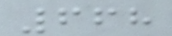668
